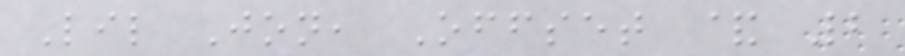Lil Jon, Offset & 2
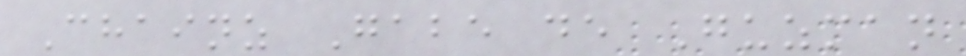Chainz Gabe de Guzman
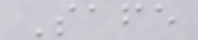Safe
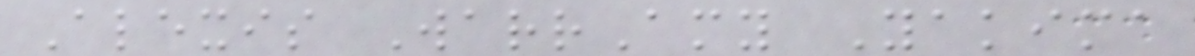Alexis WarrAmy Yakima
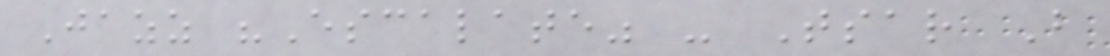Jazz "Escalate" - Tsar B
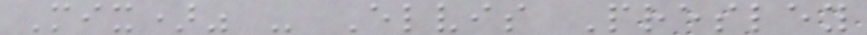Mix)" - Elvis Presley
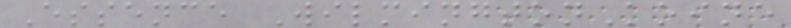Essence WilmingtonKoine
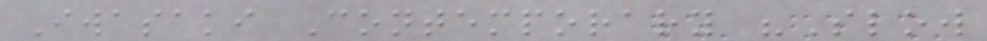Iwasaki Contemporary "Slow
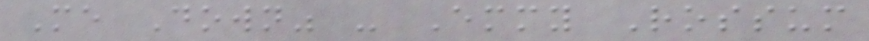Me Down" - Emmy Rossum
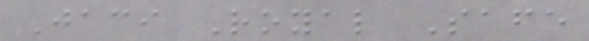Jaci Royal Safe
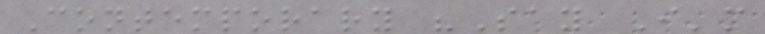Contemporary "Say I'm
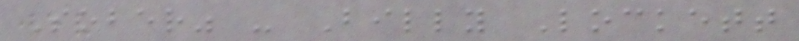Sober" - Billy Lockett
